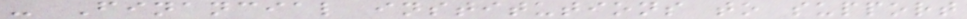- Financial institutions to support
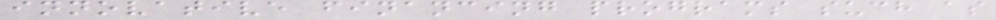innovative financing programs such as
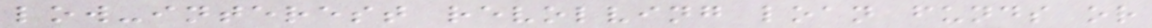low-interest revolving loan funds or
